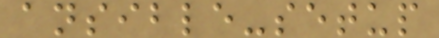ansible-setup
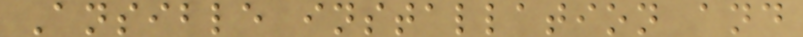Ansible installation and
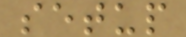setup
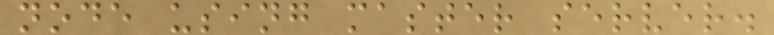node using master server.
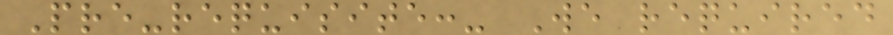Pre-requisite:- We required
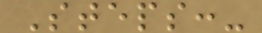Steps:-
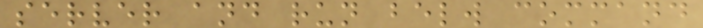server and run belw command
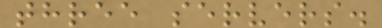three servers.
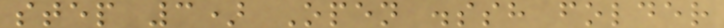step 3) Open .ssh folder
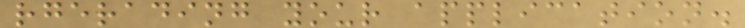rgerading your application.
